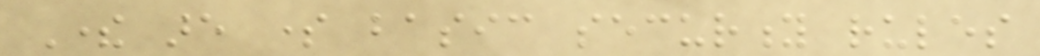There are some basic security rules
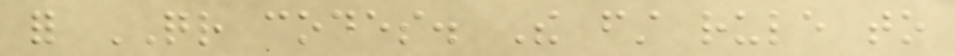for QR codes. The first rule to
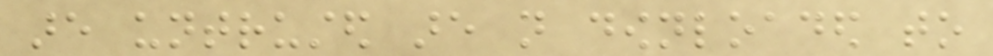are untrusted are not downloaded to
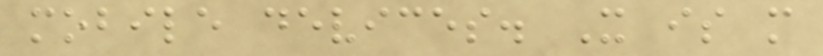mobile devices. It is more
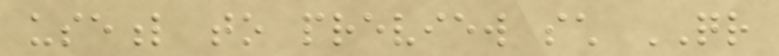useful to preview such QR
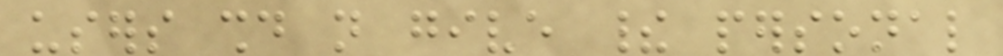users should not give their personal
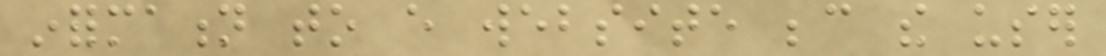information to every website because the user
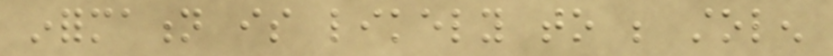information is likely to be stolen
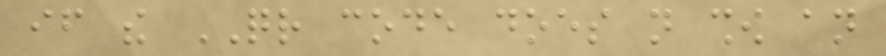if the QR code does not show an
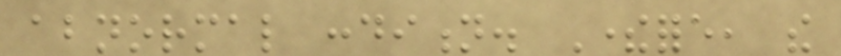abnormal condition. Therefore, the
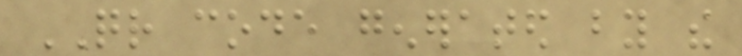QR code generated by the
